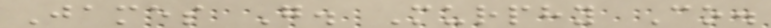James G. Murphy Co.
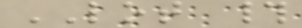LOT #
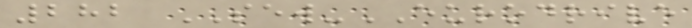282 SEW-EURODRIVE
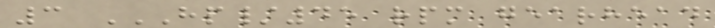3 HP/45 RPM GEARHEAD
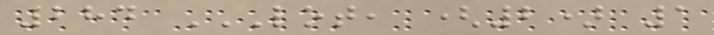284 LOT, (2) 1
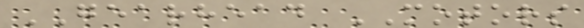GEARHEAD MOTORS
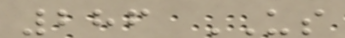286 US
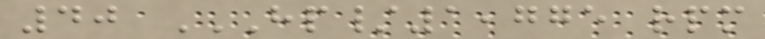40 HP/1,775 RPM
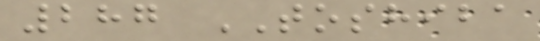287 TOSHIBA
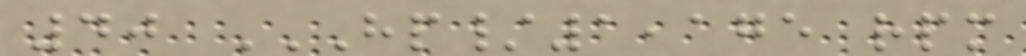40 HP/1,175 RPM
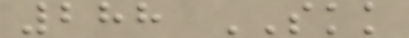288 SKK
